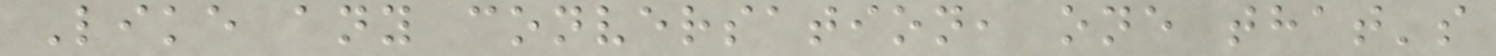Like any conversation, one that's
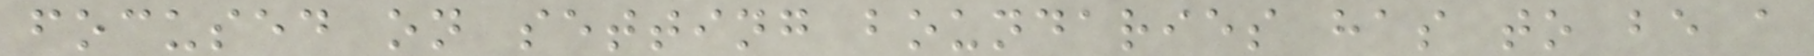focused on setting boundaries has to be a
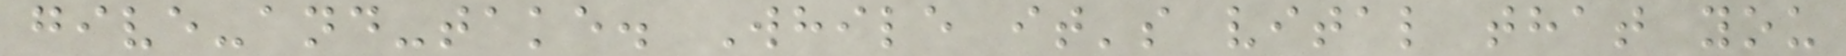give-and-take. While it's vital that you
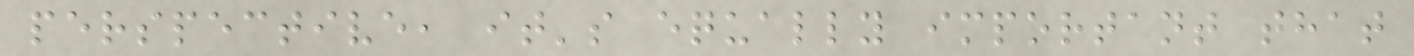perspective, it's equally important that
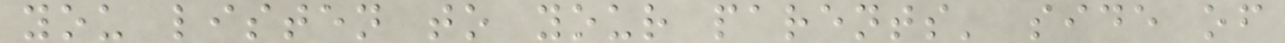you listen to your parents' side of
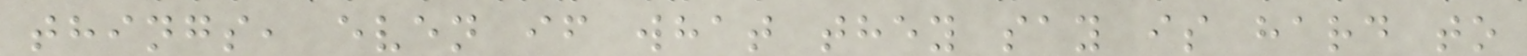things, even if what they say is hard to
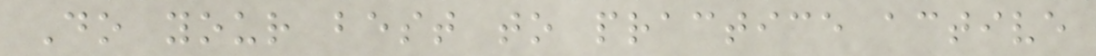Do your best to practice active
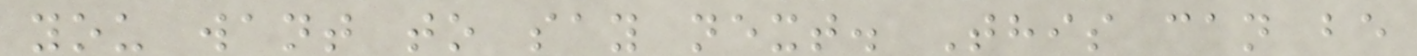you want to say next. This can be
